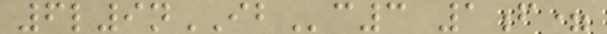6l9nIBc3 1f=
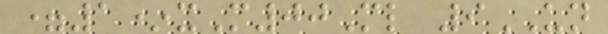=1*xM00Ml 9UN
